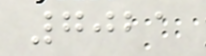7021
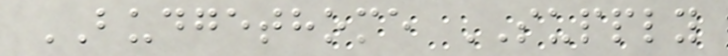BUDGETHOME SUPPLY
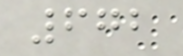672
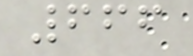666
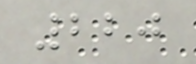220
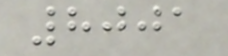8001
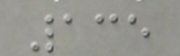135
